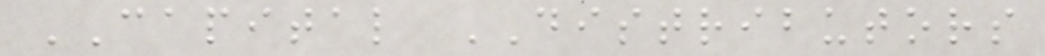CAPITAL DISTRIBUTORS
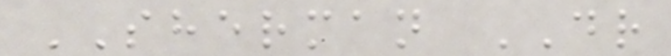SHERMAN DR
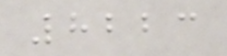8223
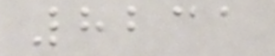8231
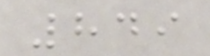849
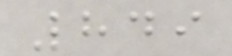849
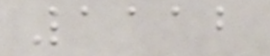1112
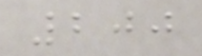200
